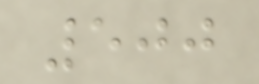500
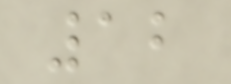12
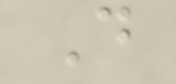D
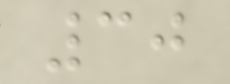30
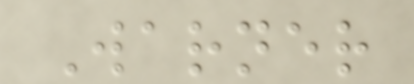Warner
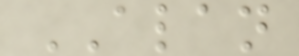ALAN
